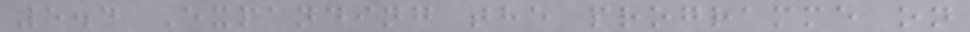5.4 Expanding the programme on
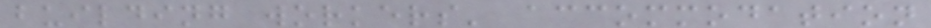building workers' accommodation
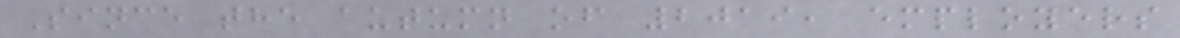Since the autumn of 2019, employers
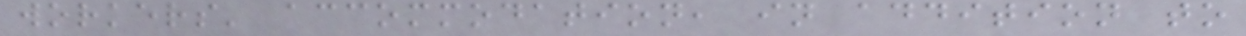workers' accommodation, in addition to
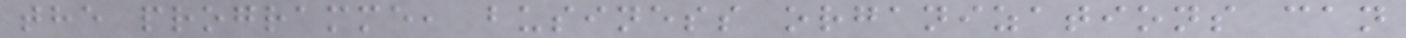the programme, business organizations can
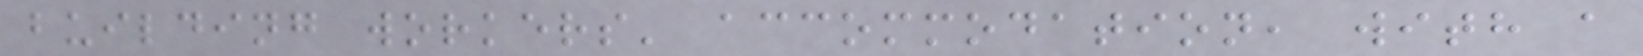building workers' accommodation, with a
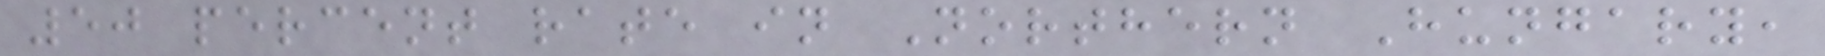50 percent rate in Northern Hungary,
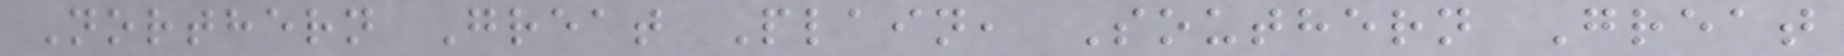Northern Great Plain, Southern Great
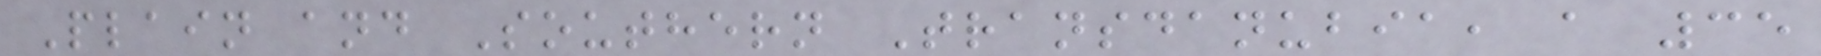Plain and Southern Transdanubia, a 35
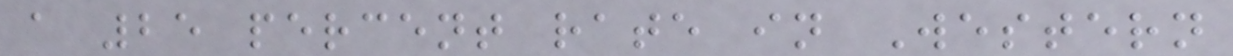a 25 percent rate in Western
